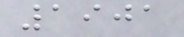1901
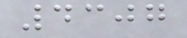4307
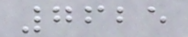7625
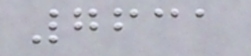7631
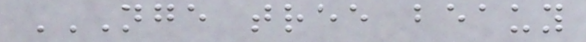NGE TREE BEAUY
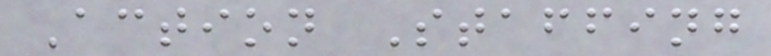Action Staffing
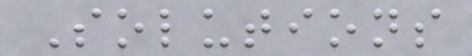Solutions
